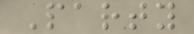Party
